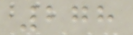278
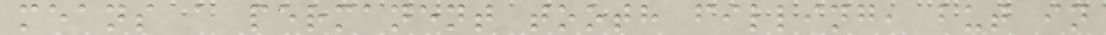means a permanent tooth filling, but in
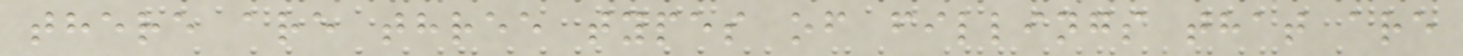there are three types of fillings that are
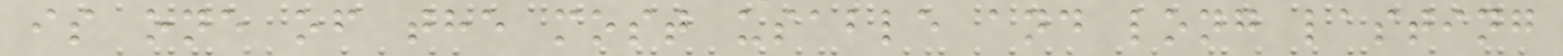is one of the most usable and long lasting
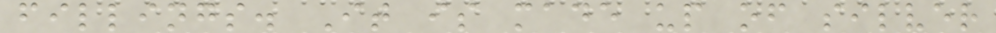fillings. It is made up of silver
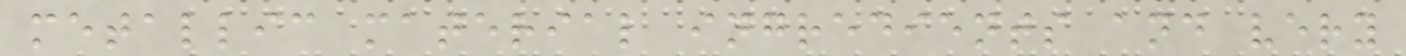metallic material ingredients and very
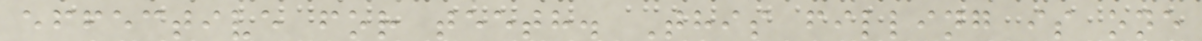effective for teeth. This filling is one
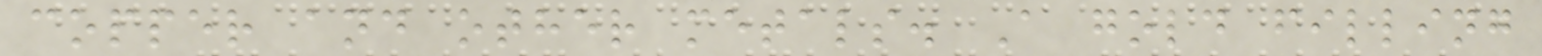copper and other metals. A gold filling
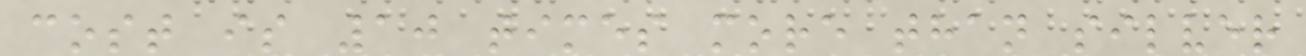cost is 10 times more than silver
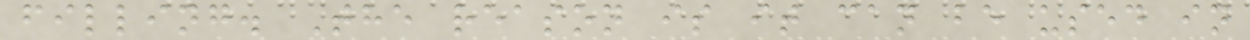filling. The reason is it can be used in
